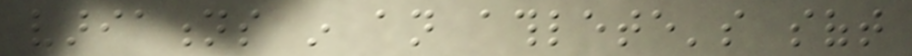variations in an athlete's soft
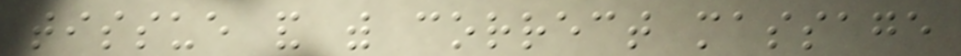tissue and with correct massage
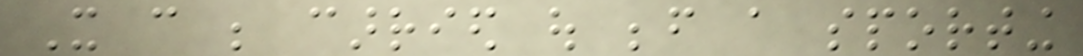It can be carried out before a sporting
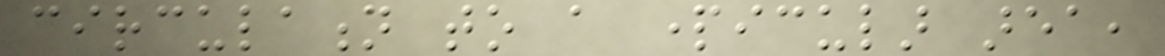circulation to a particular area,
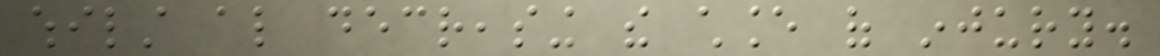whilst also decreasing the chance of injury.
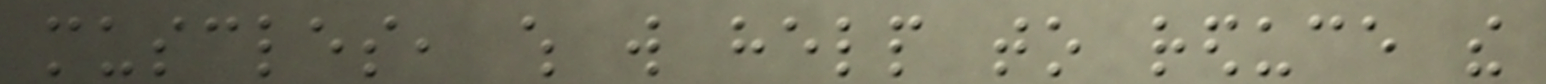muscles, which will help to reduce the
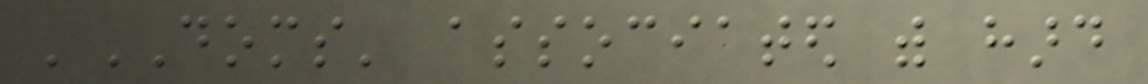'DOMS' associated with hard
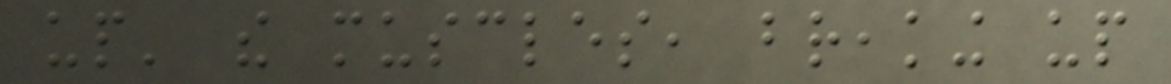up' the muscles, breaking up
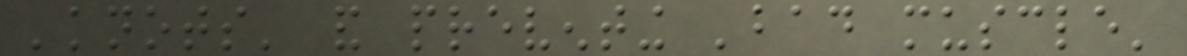'knots' and preventing 'bad muscle'
